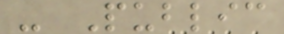- Public
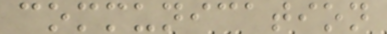communication
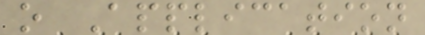o Application
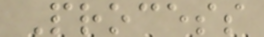Process
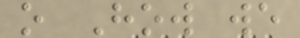o How we
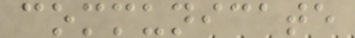communicate
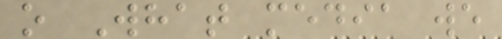o What media we
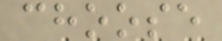choose
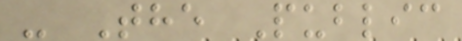- The Public
